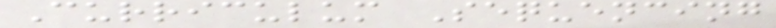Curriculum Sequencing
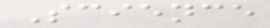Science
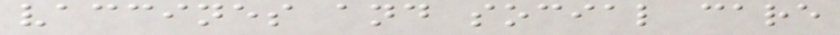vaccines and social care
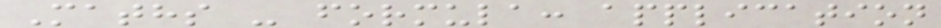Maths - formula: application
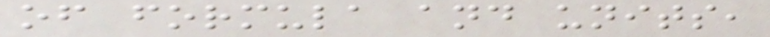of formula and units,
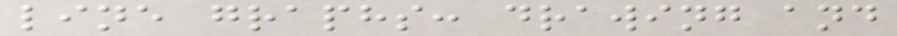line graphs: drawing and
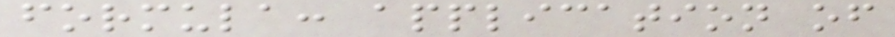formula: application of
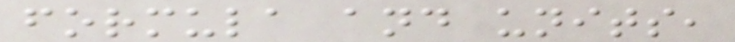formula and units,
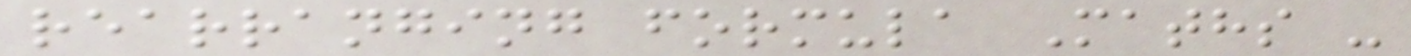rearranging formula Maths -
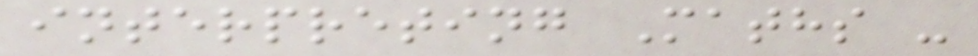interpreting Maths -
